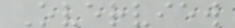Overview
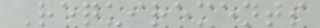Requirements
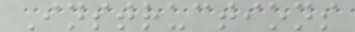Instructions
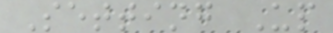Setting Up
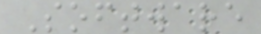Software
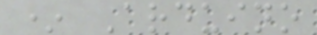* Arduino
